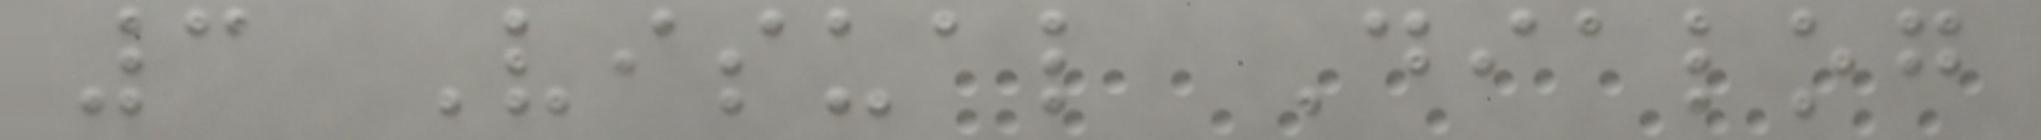3 Visual Dialog
